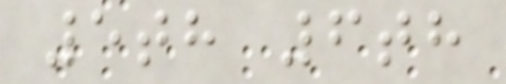5th 6th
